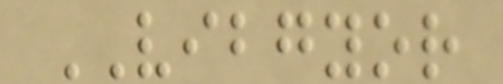VIBGYOR
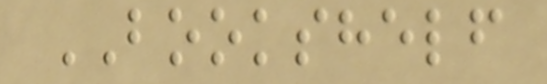BOOKSHELF
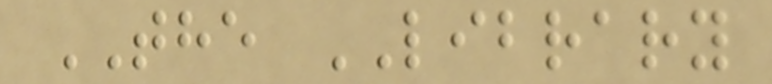THE LIBRARY
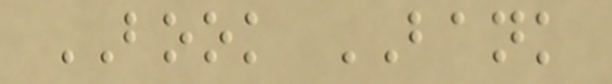BOOK BANK
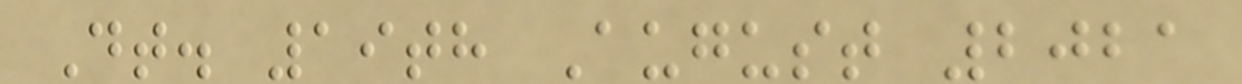Dt. 19th August 2021
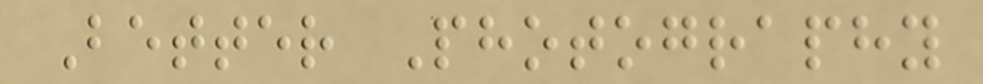Better Photography
